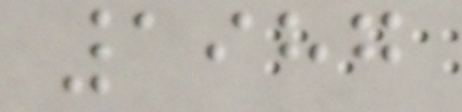1987
